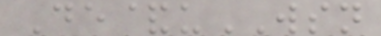De&uWSN
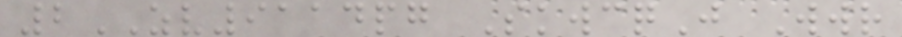2ZV9114pg SkwcqJ Wwr
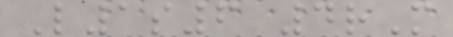L1s6 4rM
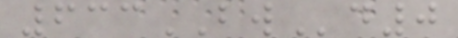633BWd0
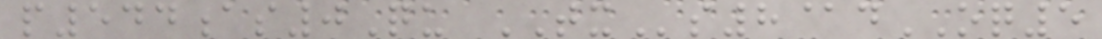p544as0Qu TXs8@dOQ5
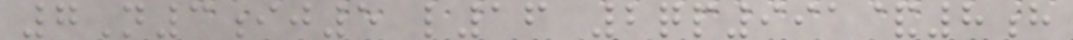7N3ij5 l16 2qp991&8h
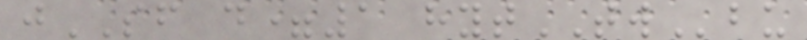jSF d=1 hytTWbu
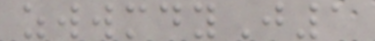zwwmdyJ1
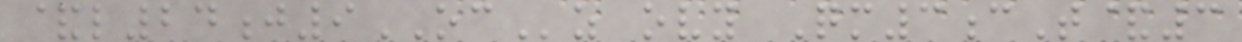&l24j9OCz ovy Qm3cT&3
